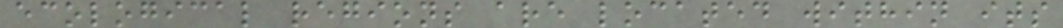ecological regions are located within its
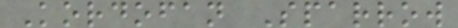Kordofan Sparrow
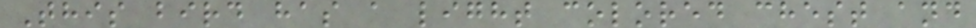This bird has a light colored chest and
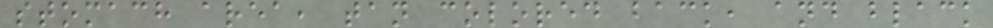stomach area, tan colored back, and black
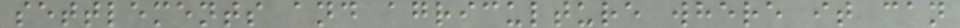settlements and agriculture where it can
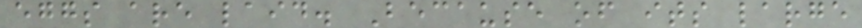eggs are laid. Because of its large
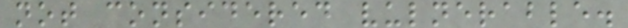not considered vulnerable.
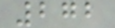272
